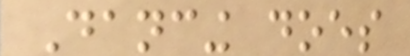Dancing does
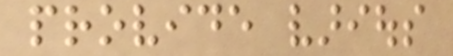provide various
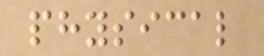physical
